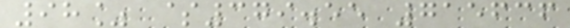98% $379.55 715636
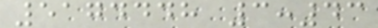5174448 3:43
